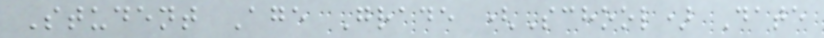Student Age Grade (School) Date
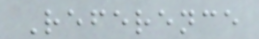Reference
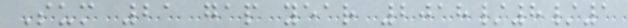Sum 21 gap year 2018/8/1
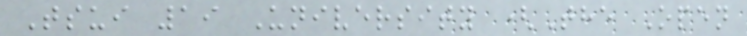Tsui 19 University (The Open
